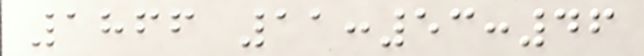1866 11:53:46
